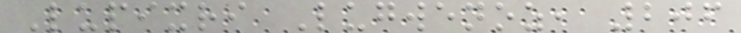Lupixri Lugwenoz, 206
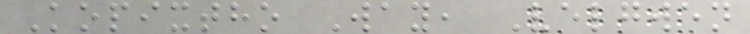Kopixtho Way, Velgwen
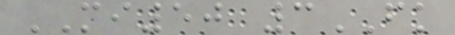MI50 3FK
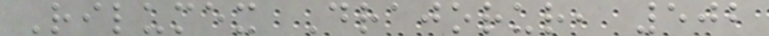Rilumex Drajorur, 502
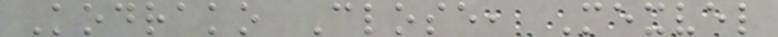Kodrako Close, Mexvel
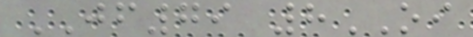JF79 8OI
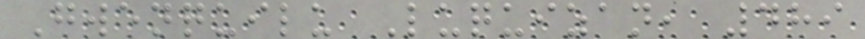Gwenquilu Luquizan, 489
